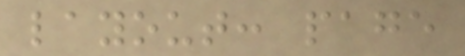layout: page
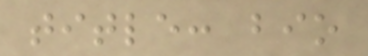title: bio
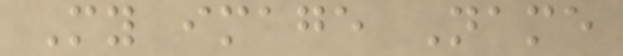My image Name
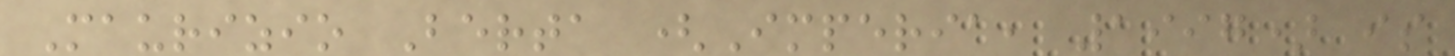Maurizio Berta (Imperia, 1997) is
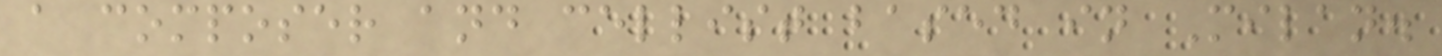a composer and cellist based in Milan.
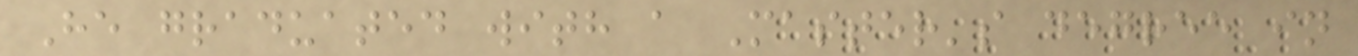He graduated with a Master's degree in
